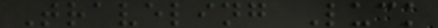Traveling Luck
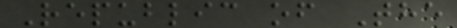Republic of The
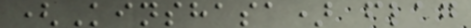(Kinshasa) flag
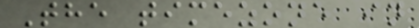The timezone in
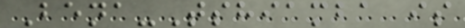Bena-Tshiamba is
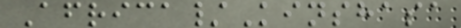Africa/Kinshasa
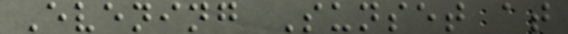Evening Sunset at
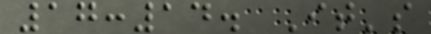17:14. It's
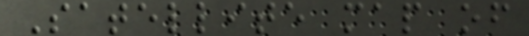Satellite map of
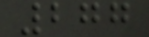277
